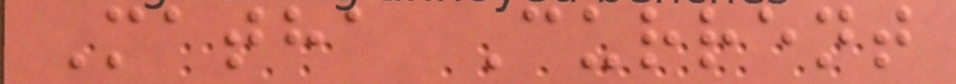Matha Current
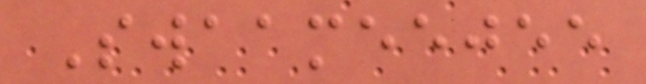Swaameejee
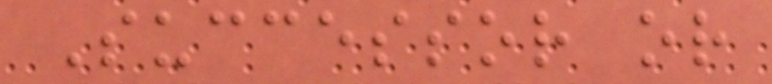Successor or
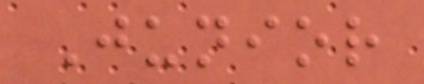Junior
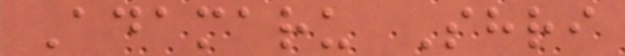Adamaru Shri
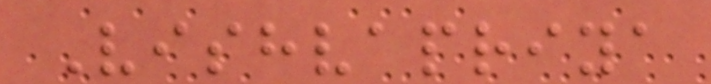Vishvapriya
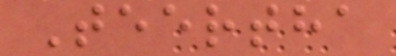Teertha
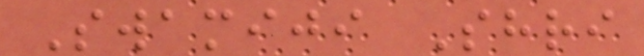Swamiji Shri
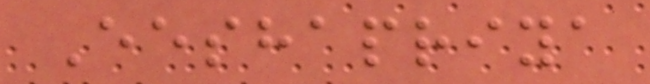Eeshapriya
